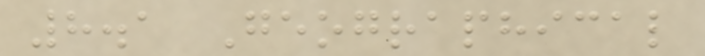8.1 Geographical
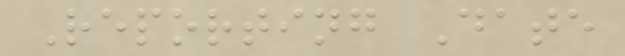Reporting Date
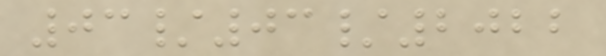03/03/2022
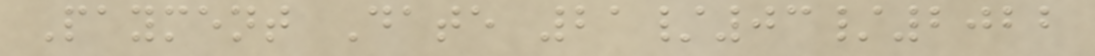Payment Date 21/03/2022
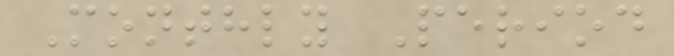Monthly Period
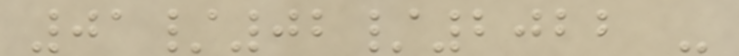01/02/2022 -
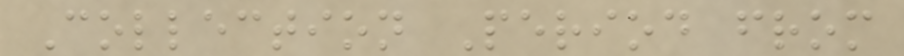Collection Period from
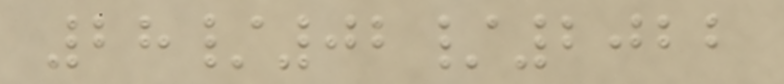28/02/2022
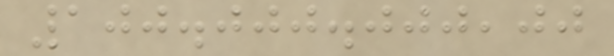100.000.000,00
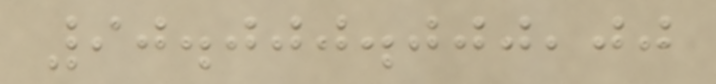90.000.000,00
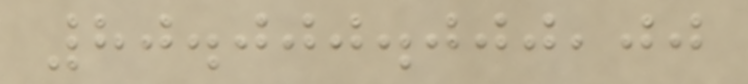80.000.000,00
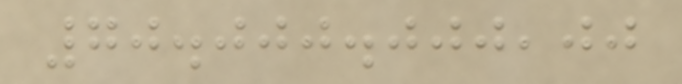70.000.000,00
